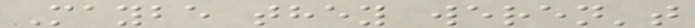Maybe they weren't
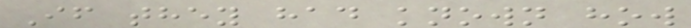If they had known how
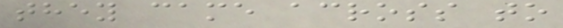they came across to
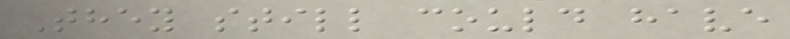They still could have
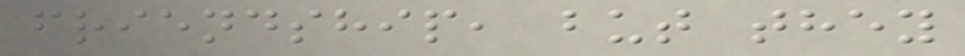friendship, but they
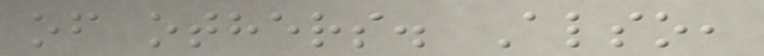of others. Also,
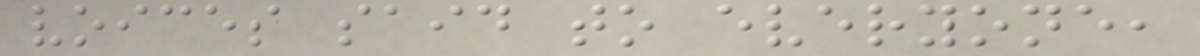voices said to everyone,
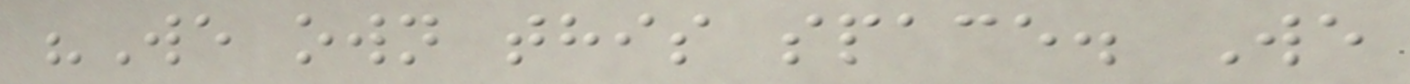"We own this space. We
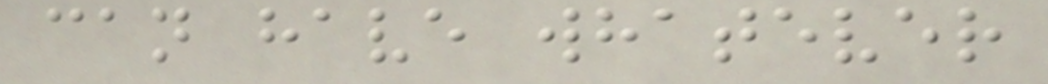can have whatever
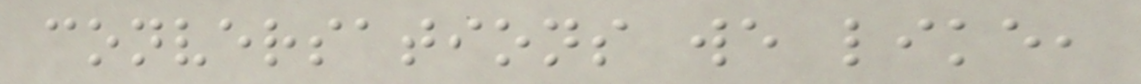conversations we like,
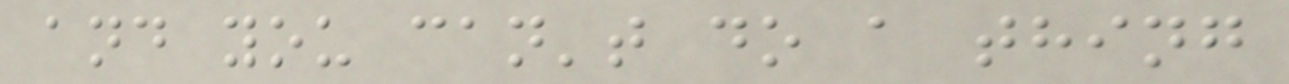and you can't do a thing
